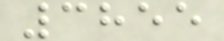3855
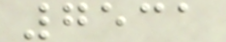7531
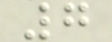7
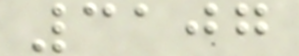3107
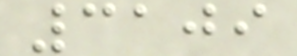3109
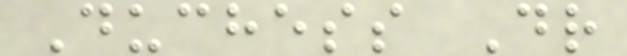Duchess Dr
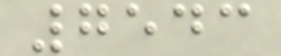7543
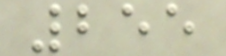255
